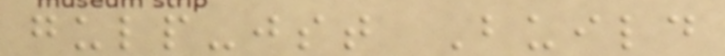gulp-jst Build
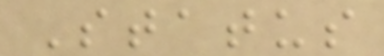Status
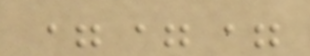===
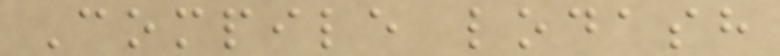Compile lodash
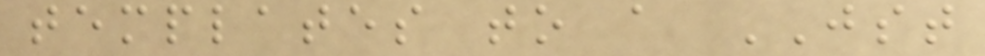templates to a JST
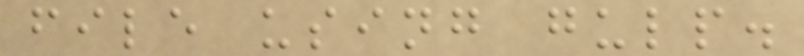file using gulp.
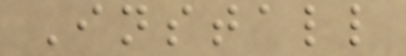Install
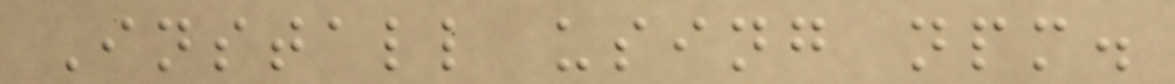Install using npm.
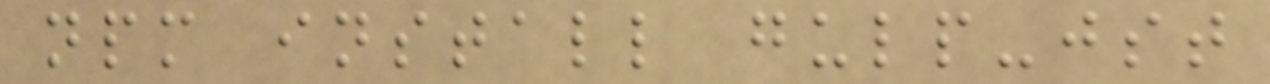npm install gulp-jst
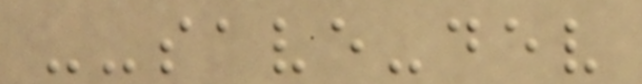--save-dev
